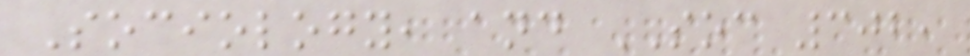Sociology, and SOC 302,
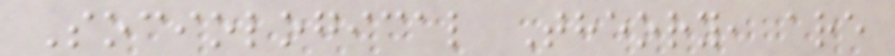Sociological Theory, are
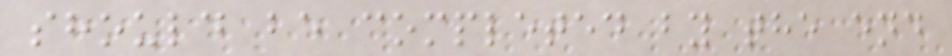should be completed by the end
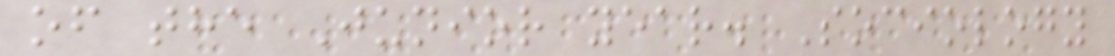of the Junior year. Sociology
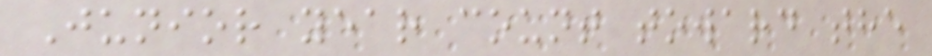Junior year count toward the
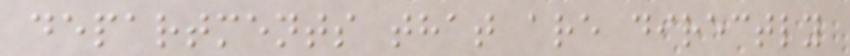departments that are directly
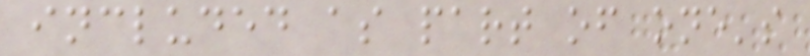included as part of one's
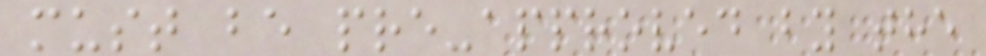must be pre-approved by the
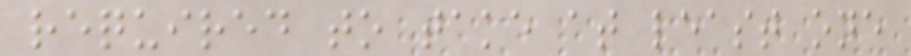required to take at least one
